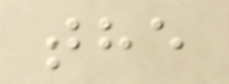the
